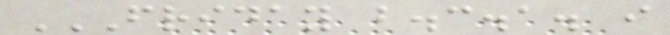FRIDAY B.C.A. I
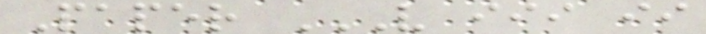Paper V III II
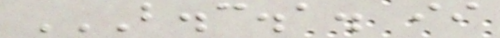B.C.A. II
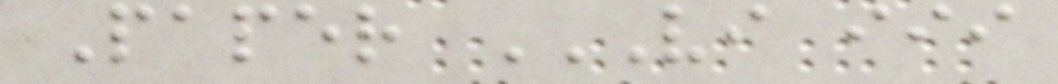Paper VI III
